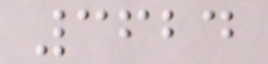3624
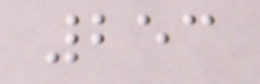253
